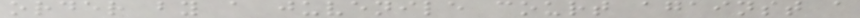order by a juvenile court against a
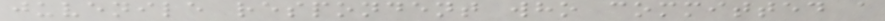juvenile respondent who committed a
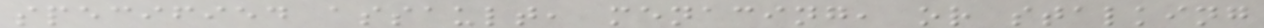specified assault, menacing, or stalking
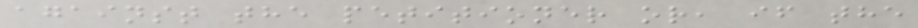against the petitioner or, if the
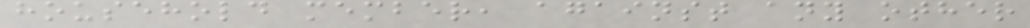household member, against any other
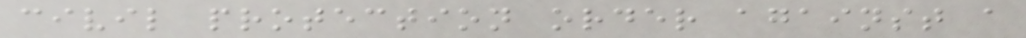civil protection order against a
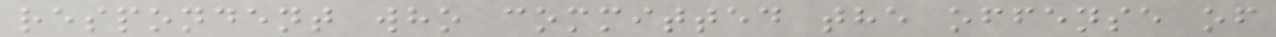respondent who committed the offense of
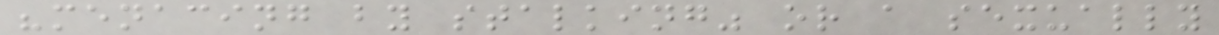"menacing by stalking" or a sexually
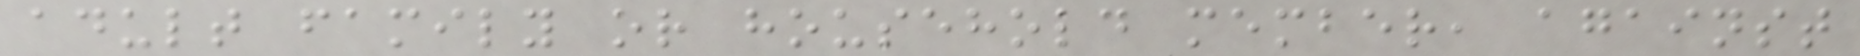adult family or household member, against
